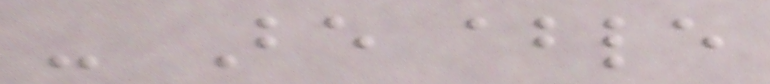- Be able
